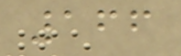166
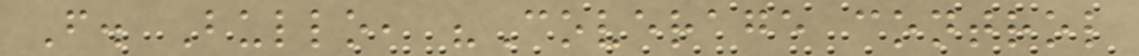F. Bullo, "Coverage control
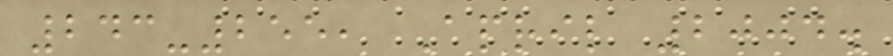243-255, April 2004.
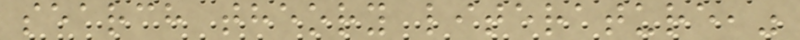search theory literature,"
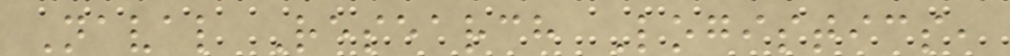Naval Research Logistics,
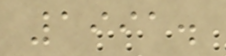1991.
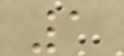1
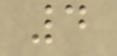4
